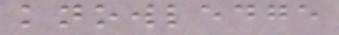knowledge
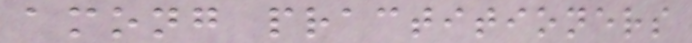among practitioners
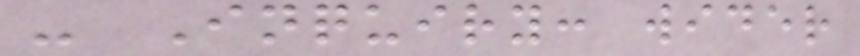- Inquiry: wider
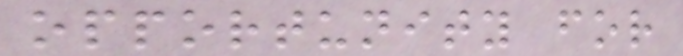opportunity for
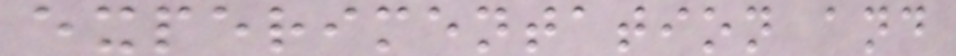experimentation and
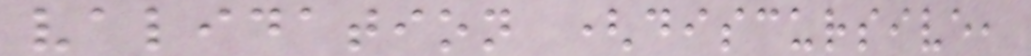validation (discursive,
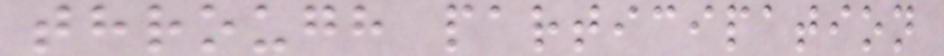through participation
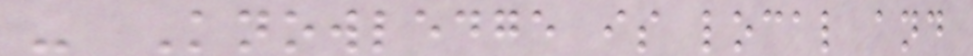- Knowledge is local and
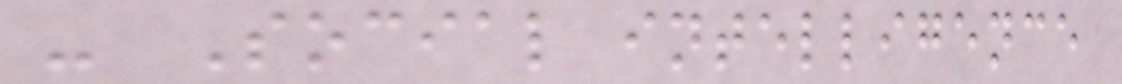- Social intelligence
